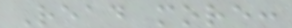Read more:
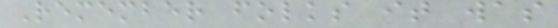Remember folks it was
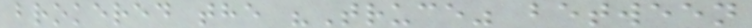brokered the "Truce" between
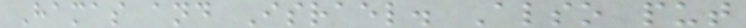Hamas and Israel. Also put
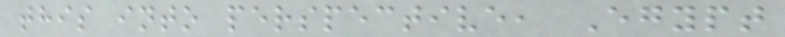this into perspective, Egypt
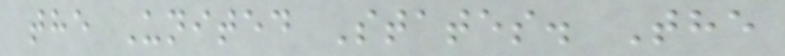the United States. The
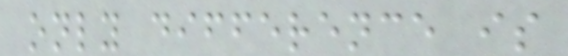only difference is
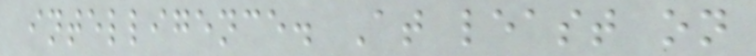intelligence. At least on
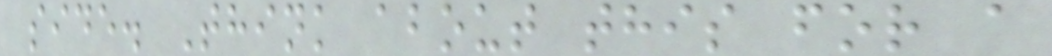side. Think about this for a
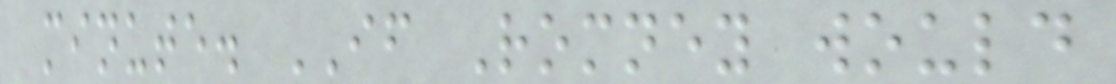minute. IF Romney would
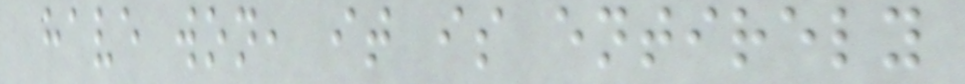have won, it is entirely
